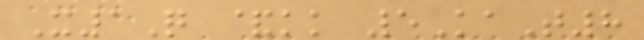X1Q &kk 5KaT8
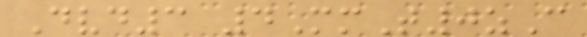Dvd3 4MmT0zC
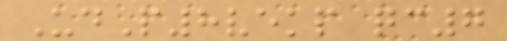UdP8vekp qc7
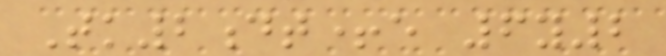Tk2dt+e 6y2
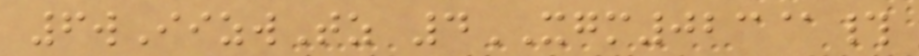6wIizwTz 4XGM023@#
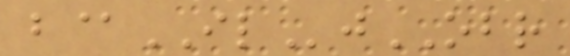b@ILjOBR
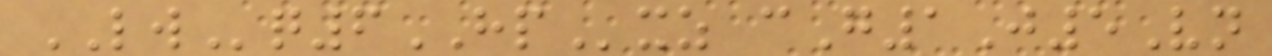LWq6HPxz cG1J5Vn
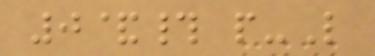0&# p-L
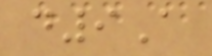d9A
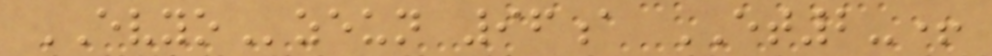EVYOzeun 96a ET2-+
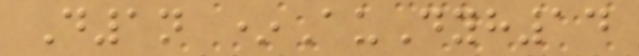D1n *AuDyh14
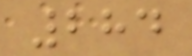284
